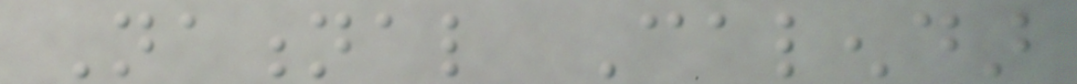National Calendar
